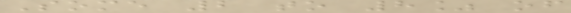Some 2 to 8% of
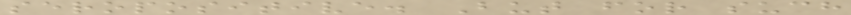seropositive. But for such
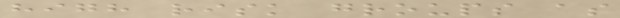high risk groups as
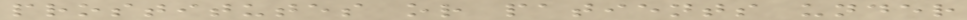prostitutes or patients under
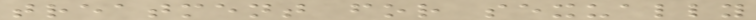treatment for sexually
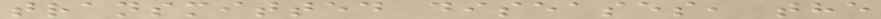transmitted diseases, the
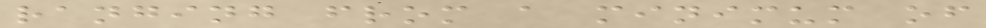ranging from a minimum of
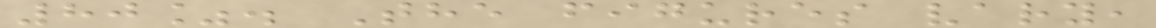80%. The figures vary,
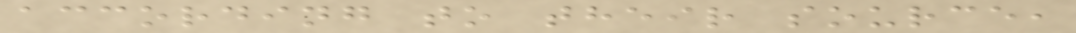according to their source,
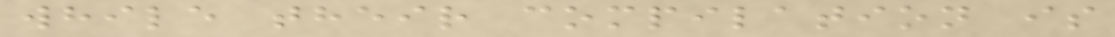while their compilation is
